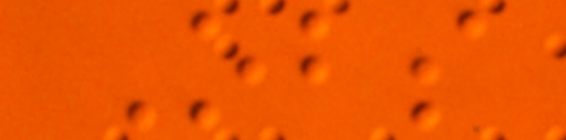Obs
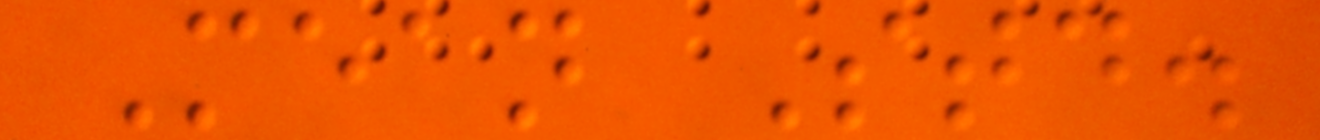Mean Std.
